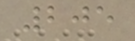205
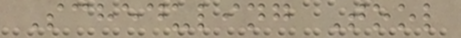Scheduling Tool
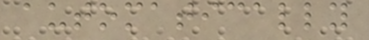automatically
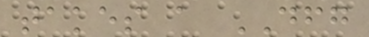takes a DFG
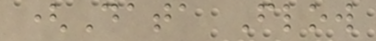(Data Flow
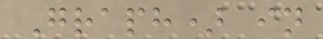Graph) in
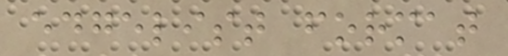edgelist format
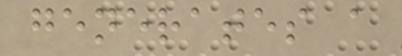generates a
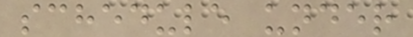schedule under
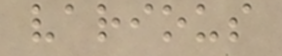various
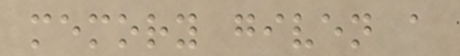memory given a
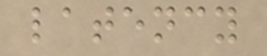latency
